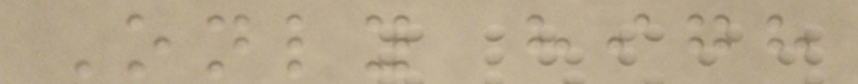Only high
